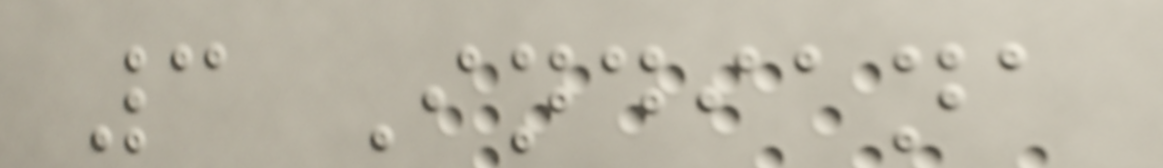3 Indiana
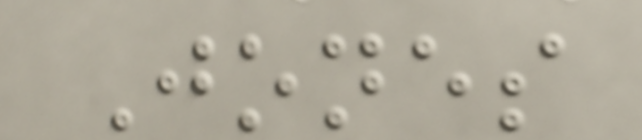Jones
